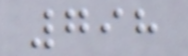798
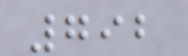792
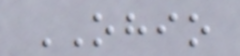OHIO
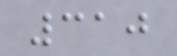310
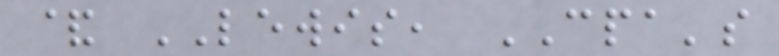& LEWIS, CPA's
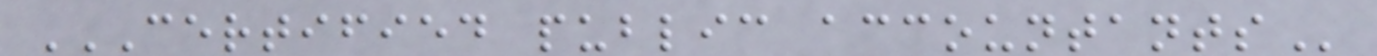CERTIFIED PUBLIC ACCOUNTANTS
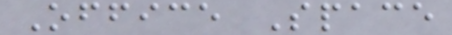Office Space
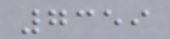7359
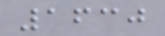1630
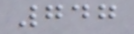747
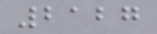2127
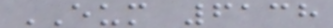EUM 6138
